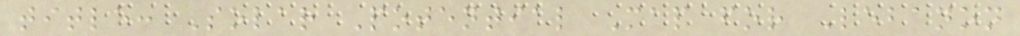title: Solar Potential Map for Lebanon
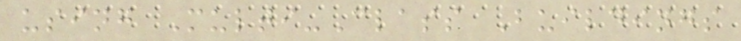using Multi-Class Buildings
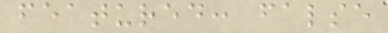featured: false
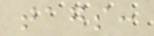tags:
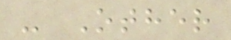- Other
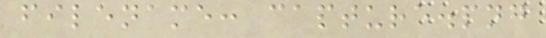filename: capture.png
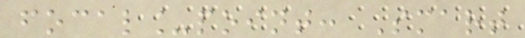focal_point: Smart
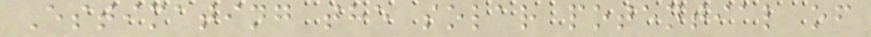Estimating the solar potential of
